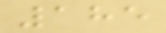185
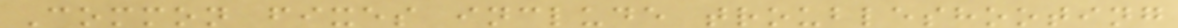Common fixes include troubleshooting
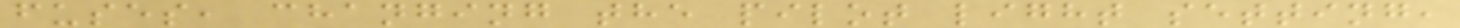fuses, changing the pilot light setting,
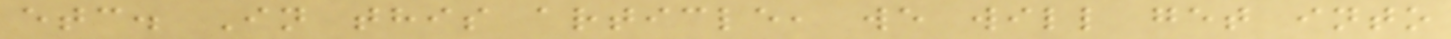etc. In this article, we will get into
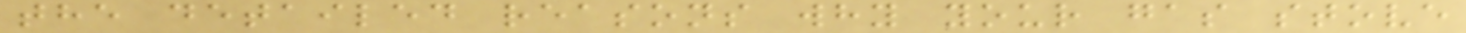the detailed reasons why your gas stove
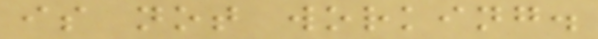is not working.
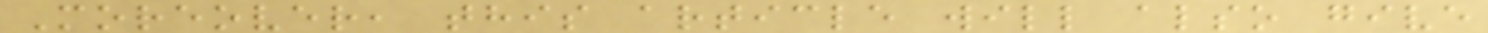Moreover, this article will also give
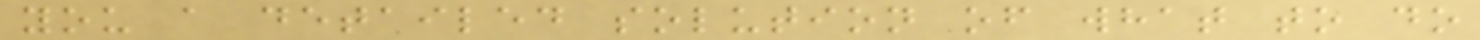you a detailed solution of what to do
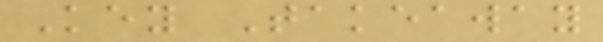Key Takeaway
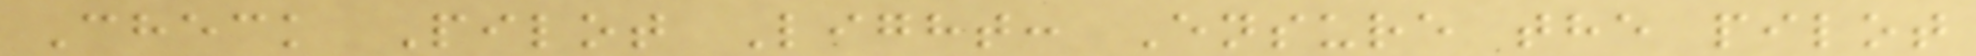Check Pilot Light: Ensure the pilot
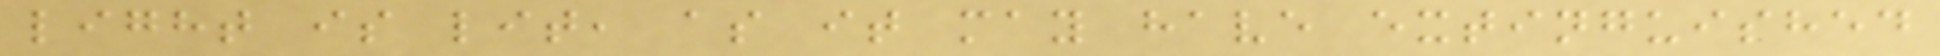light is lit, as it may have extinguished
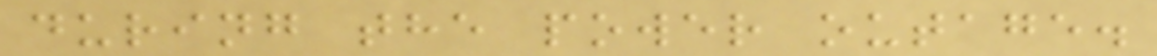during the power outage.
